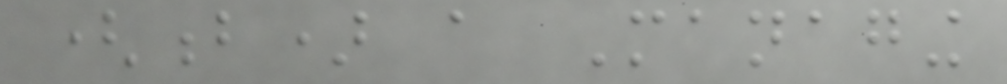(b) a Managing
